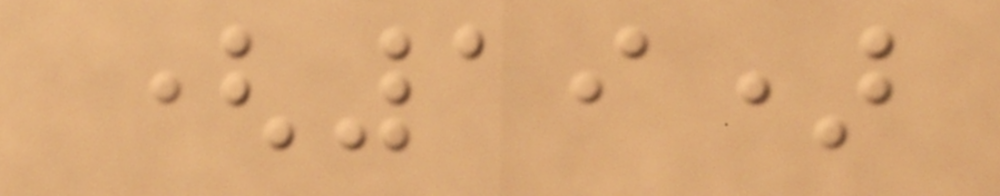(19)
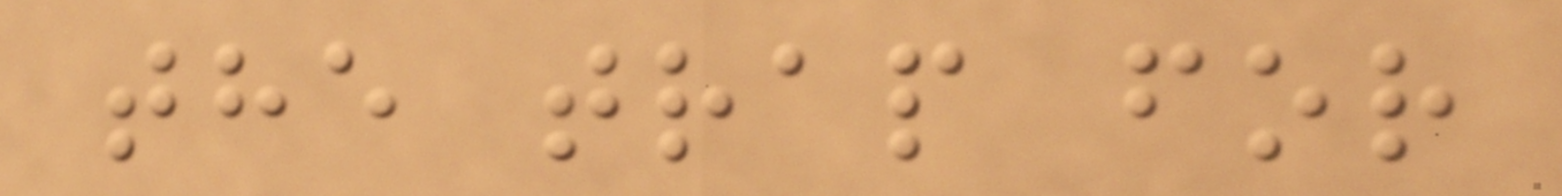the trap for
